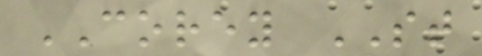COREY ST
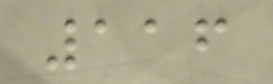116
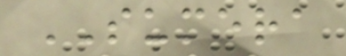SUMERA
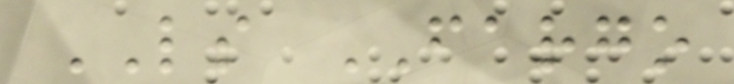LS FARGO
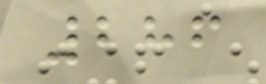286
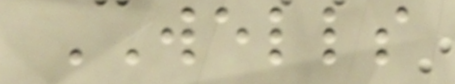WELLS
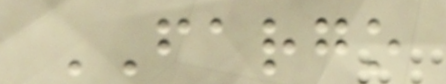FARGO
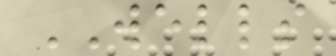WELLS
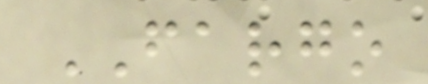FARGO
